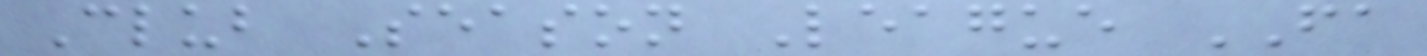Club Season League FA
